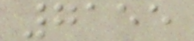7155
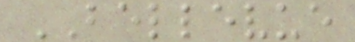BELLEVUE
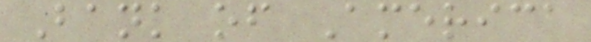Bank of America
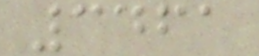3461
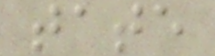tate
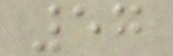57
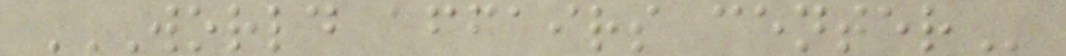WORLD AFFAIRS CENTER
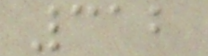312
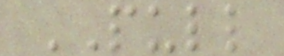PULL
